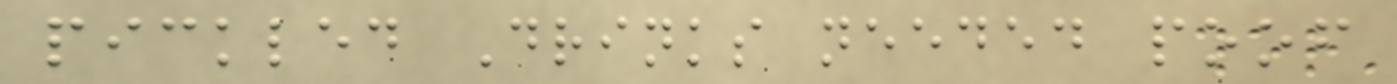pickled Drinks needed poof
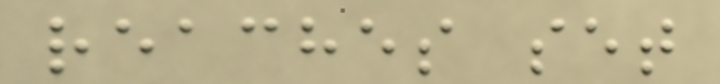reaches set
